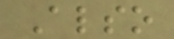Also
